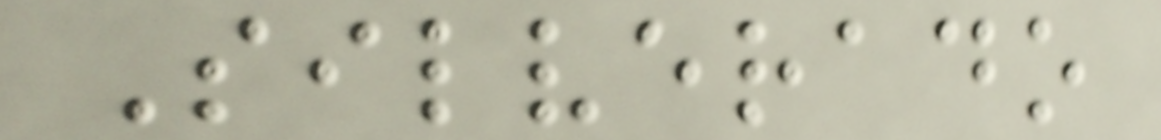Silverado
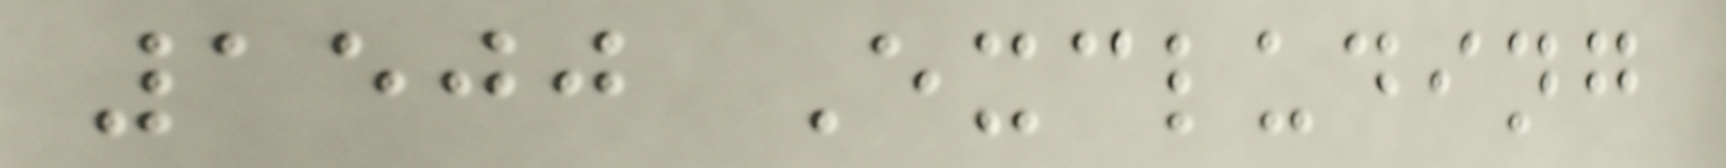1500 Excluding
